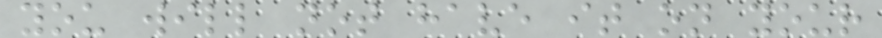you will not have it on your
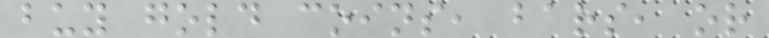buy gold coins, bars, or
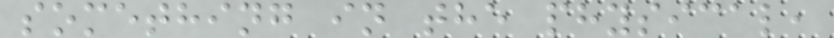something in the physical,
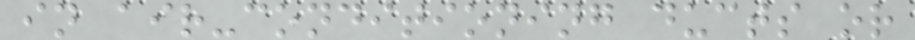in air-conditioning ducts or
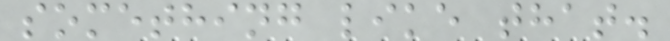something like that.
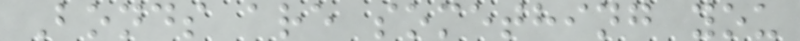Bonds are something you
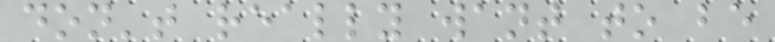don't really want to be
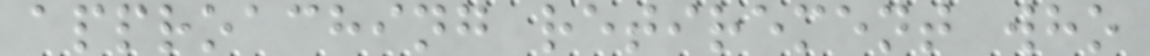approaching retirement who
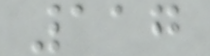117
